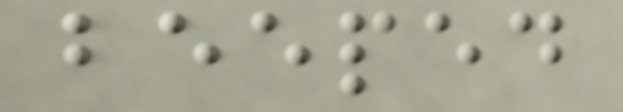beeped
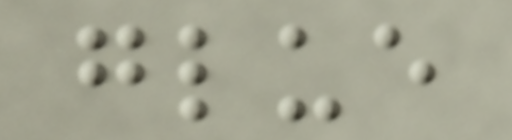glue
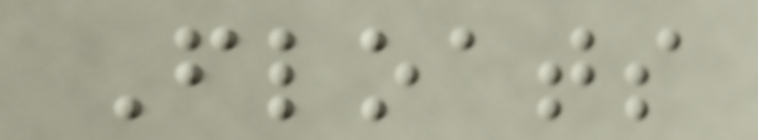Floats
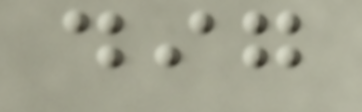dig
